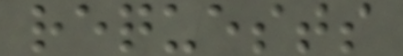requests
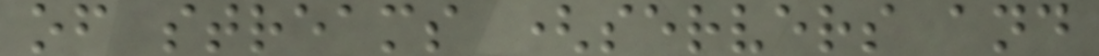of streams (servers and
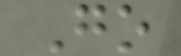Go
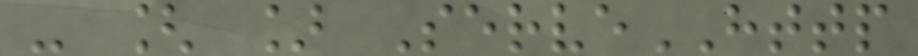- [ ] ServeHTTP
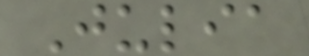Julia
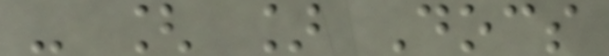- [ ] Docs
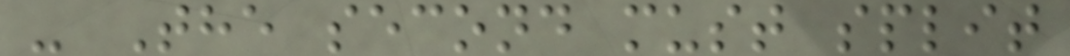- The second must split
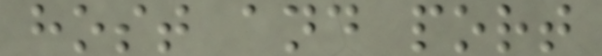host and port
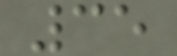35
